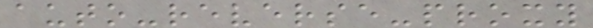auto-reverse-proxy
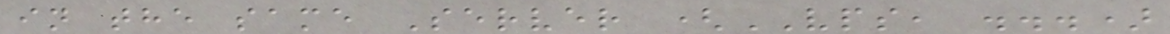in the same Server (VPS, ...)
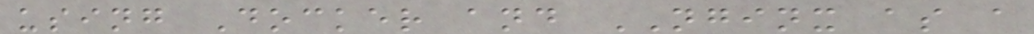using Docker and NGINX as a
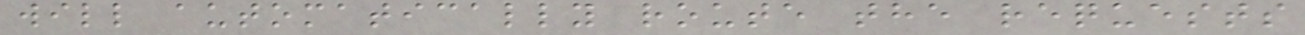will automatically route the requests
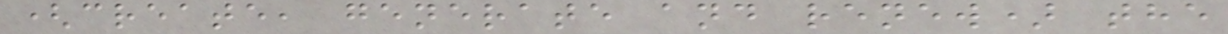(create, generate and renew) the
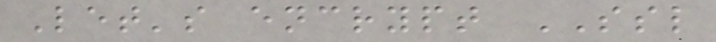Let's encrypt SSL
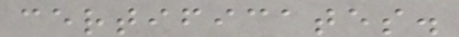certificates.
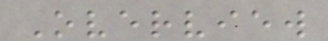Overview
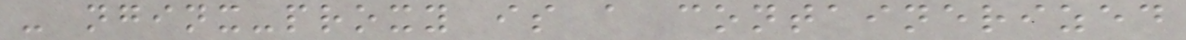- nginx-proxy is a containerized
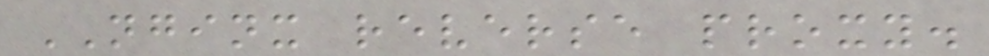NGINX reverse proxy.
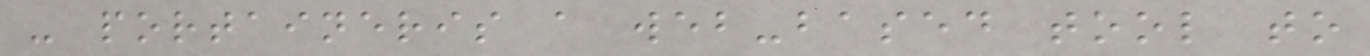- portaineris a web-based tool to
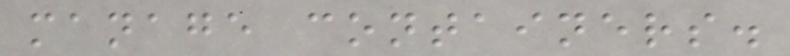manage containers.
